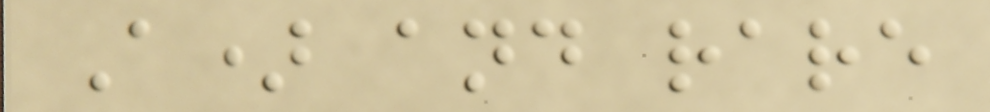A) and rare
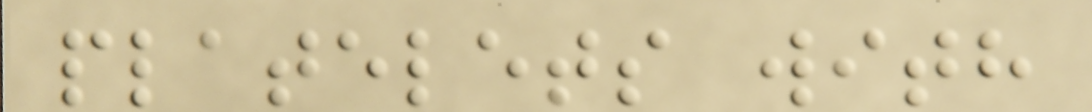platelets with
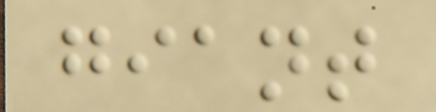giant
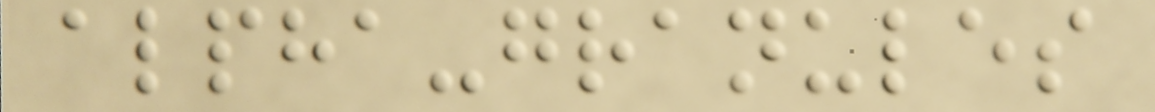alpha-granules
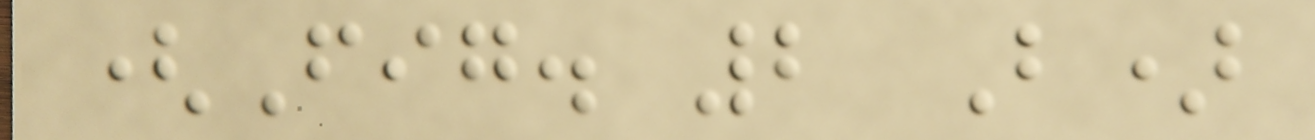(Fig. 2 B)
